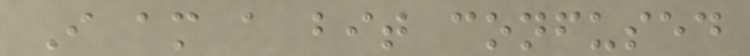I am a bit confused
